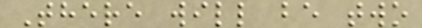There will be two
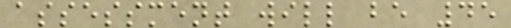assessment will be 45
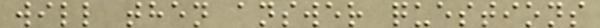will then answer questions
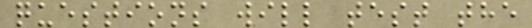questions will test the
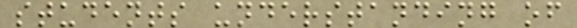students understanding of
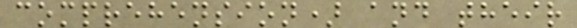comprehension) and their
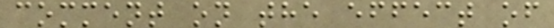comment on the effect of
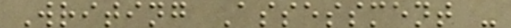Writing Assessment -
